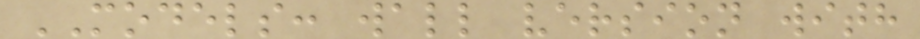MODELS: wall version with
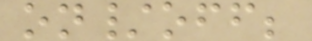on/off;
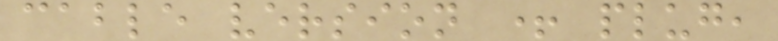cable version + plug,
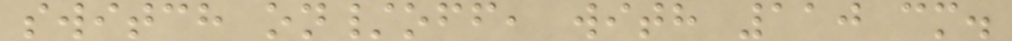switch on/off, with 110 cm.
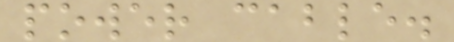power cable.
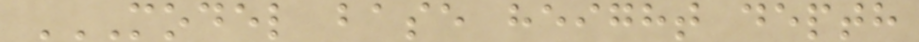MODEL BASE HEIGHT DEPTH
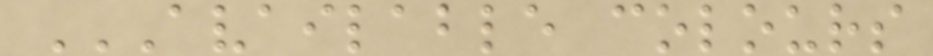AVAILABLE COLOURS
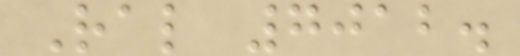Ral 7012.
